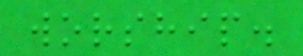worship.
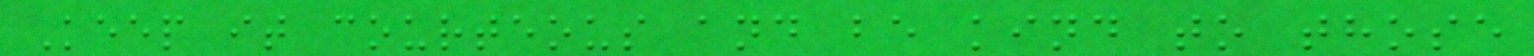Keep it courteous and be kind to those
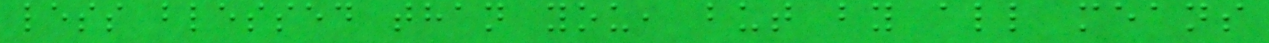less blessed than you, but by all means
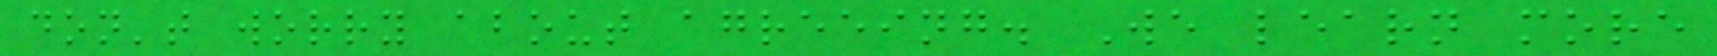don't worry about agreeing. We learn more
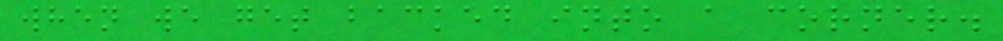when we get backed into a corner.
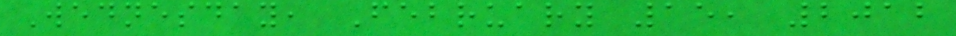Wednesday, February 15, 2012
